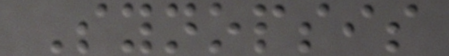Synopsis
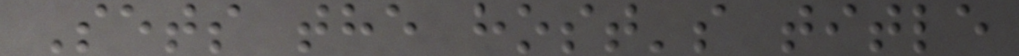Sets the host's title
